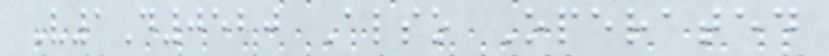V1D0520 Also Operated
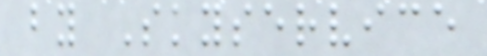by Skyservice
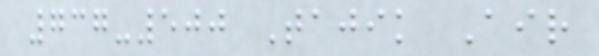737-500 Tajik Air
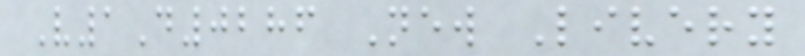V1D0286 New Livery
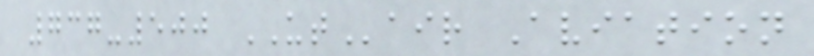737-500 UTair Aviation
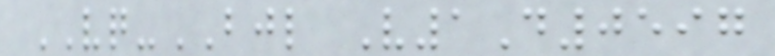VQ-BJL V1D0597
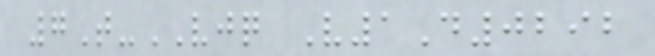7T-VJQ V1D0292
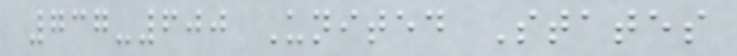737-600 United States
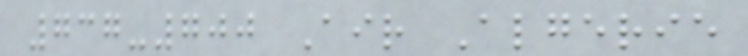737-700 Air Algerie
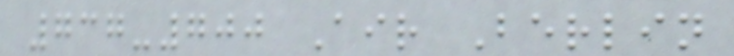737-700 Air Berlin
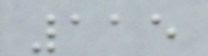115
